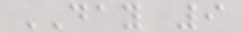DAY 9
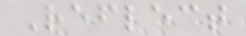Reflect
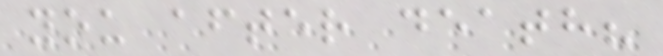you after death?
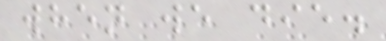when we die.
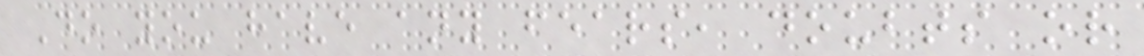Do you have any fears, doubts or
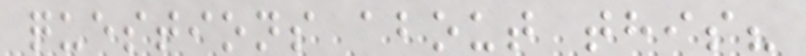questions about this?
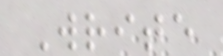Write
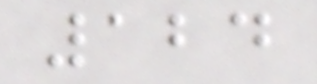124
